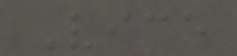Vice
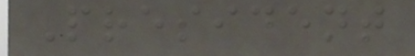President
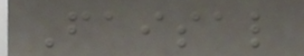Faisal
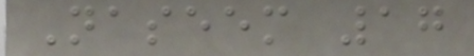Naseem 17
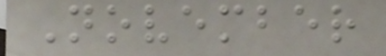November
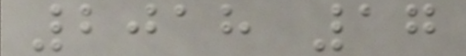2018 17
